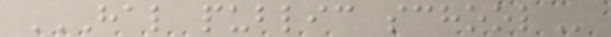HAL PUBLIC SCHOOL
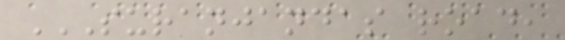SURANJANDAS ROAD,
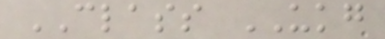CLASS UKG
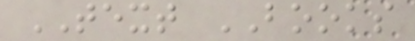TEXT BOOKS
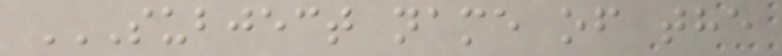SUBJECT NAME OF THE
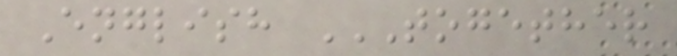English TOGETHER
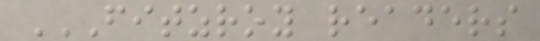FITZROY READERS
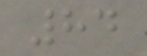84
